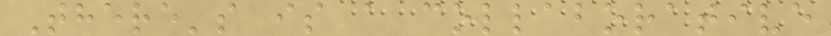There's is a collaborative
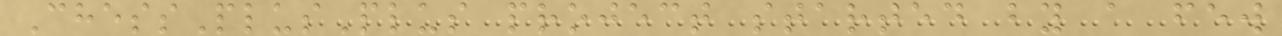ChessPlusPlus project started by a few
